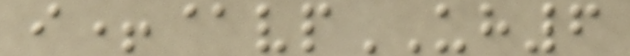i+@vpUH6
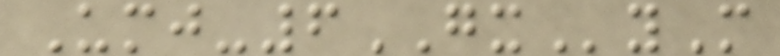Umj-6GXyM
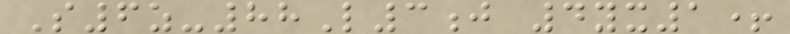S6z-88L3j 4yx1+
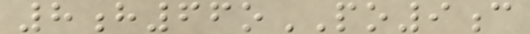8h66oPO9c
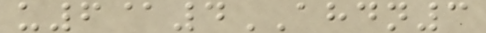u6@4AHDN3
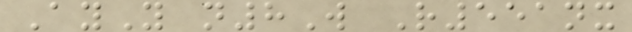AyY n8W R551nx
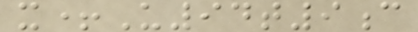x+U94t9c
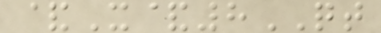&X&8QT
